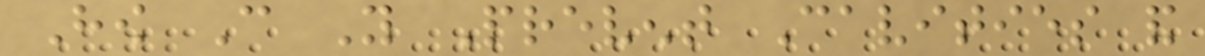How Can You Prevent Cavities and
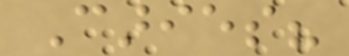Caries?
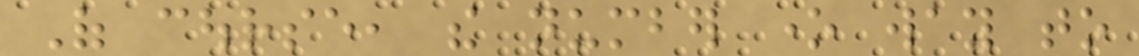Of course, the number one way to
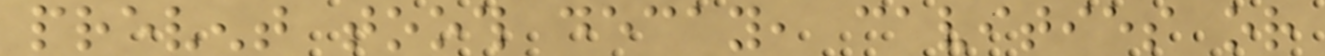prevent tooth decay, cavities or
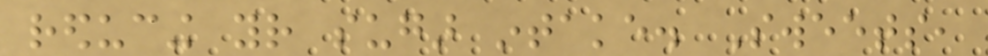reducing your sugar intake. Sweets,
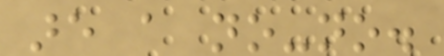are a no-no.
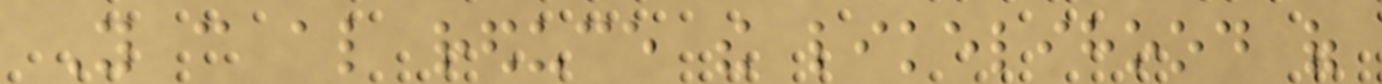You can also reduce the likelihood of
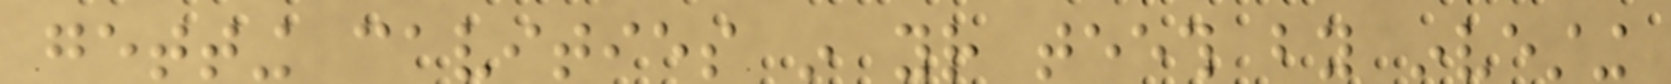getting cavities in your teeth by investing
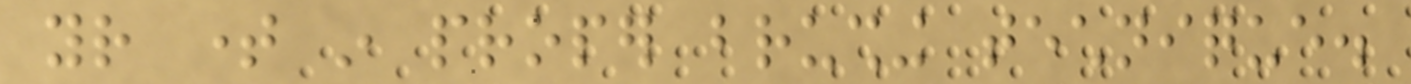your time in proper brushing technique.
